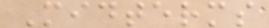Midterms
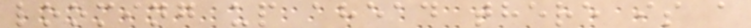looming up ahead there is a
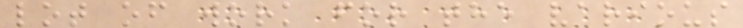lot of work for the various
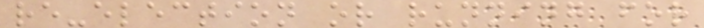re-election or running for
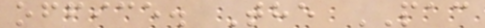office. The PAC
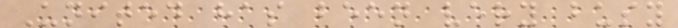United has been very busy
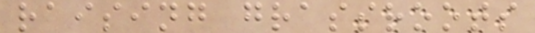raising grassroots
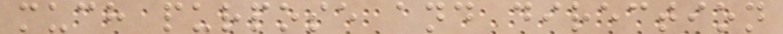much purpose and direction
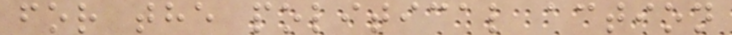for the political action
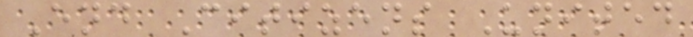End Citizens United
